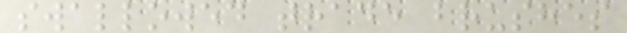swallowed trade brushes
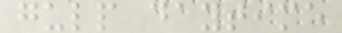gulp daytime
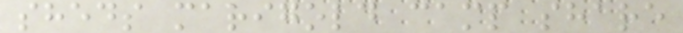sheds marigold camp share
